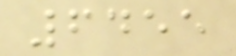6455
